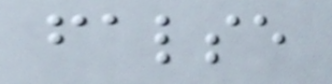false
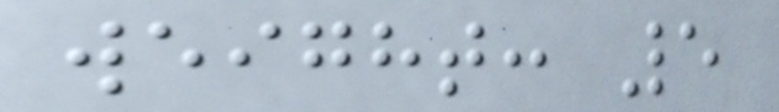weight: 5
